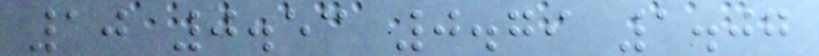10 0.53 0.79 1.07
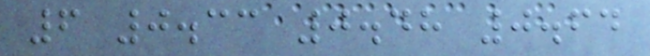6 0.33 0.48 0.64
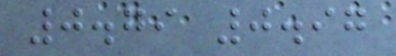0.79 0.97
